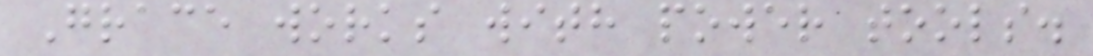Grace works with power tools.
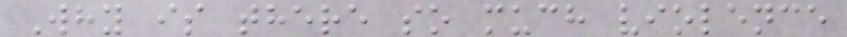Why is there so much violence
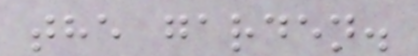the garden.
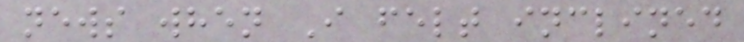news when I felt inclined
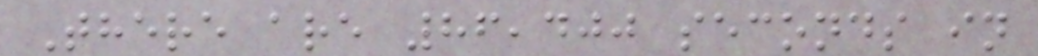There are 86,400 seconds in
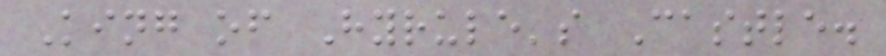King of Hyrule's Castle.
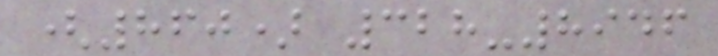(860) 328-8946
